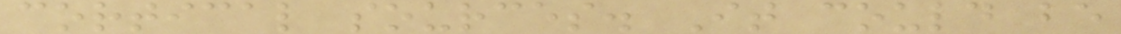cortical sources. It could be
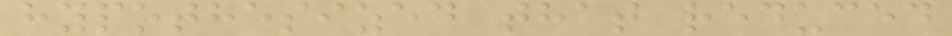hypothesized that reduced
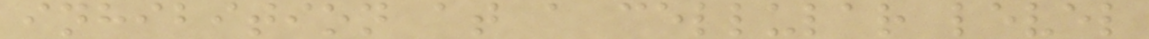inhibition at a cellular level
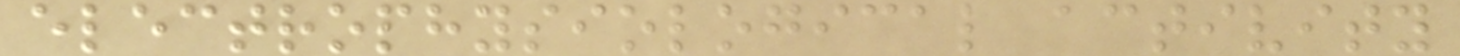electrophysiological activity
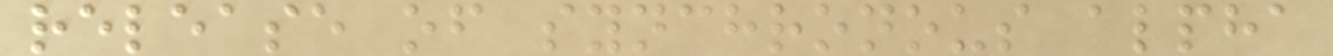release of synchronous alpha
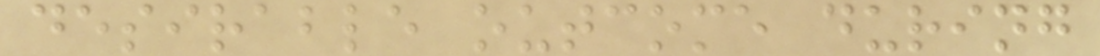desirable outcome during
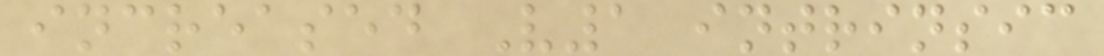increased V1 intrinsic
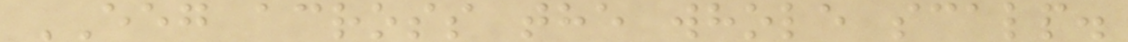EEG across the whole scalp.
